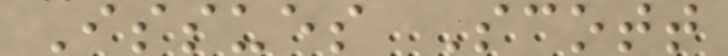Issues Scott
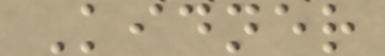Kidner
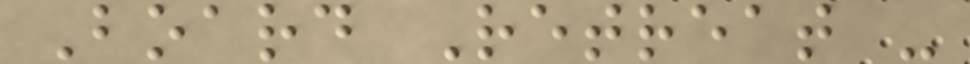Board Retreat -
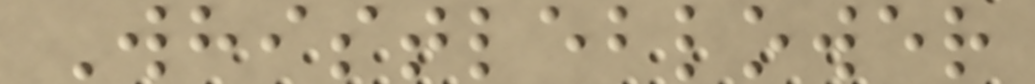Whistleblower
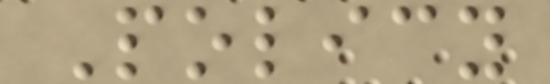Policy
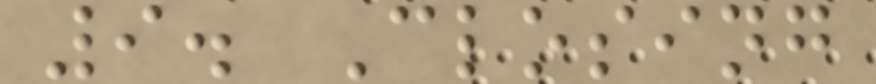9. Closing
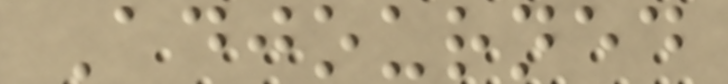Adjourned
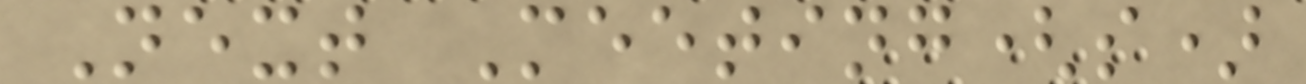Next Meeting(s)
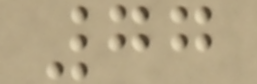77
